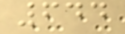644
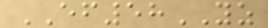EF58YZ
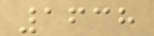1638
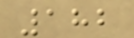182
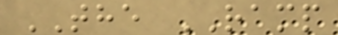THE RAMP
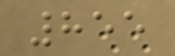855
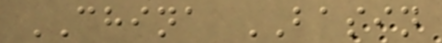CHINA BASIN
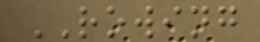ROWING
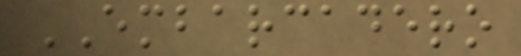EMBARCADERO
